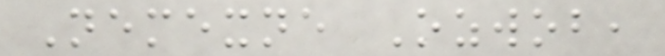Nemexne Ozwob,
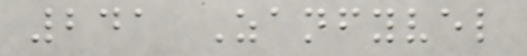241 Zanfyvel
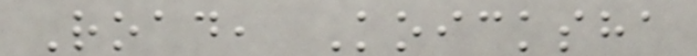Road, Koicksha
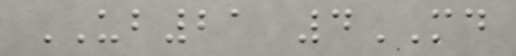UB21 4MD
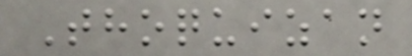Thoquizan
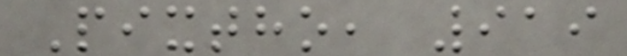Pixtho, 919
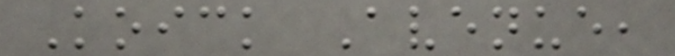Koick Avenue,
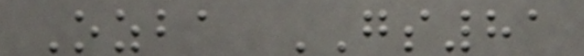Ozba GS81
